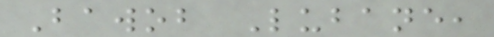Bawob Lubane,
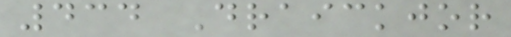434 Draickjor
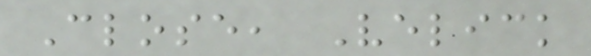Close, Velick
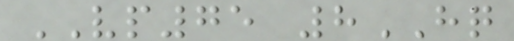VP75 8HQ
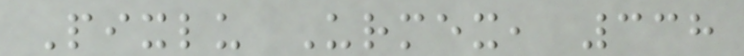Pixlu Urmex, 338
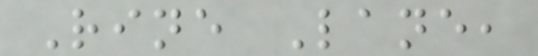Rine Lane,
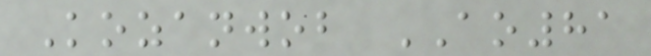Kozanwob AO81
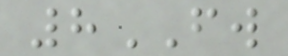8FW
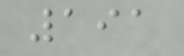191
